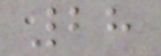28
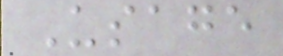Usage
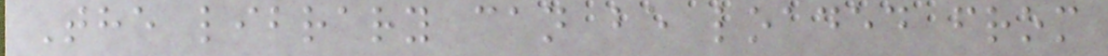The library can be loaded from
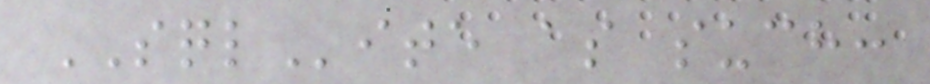SQLite as such:
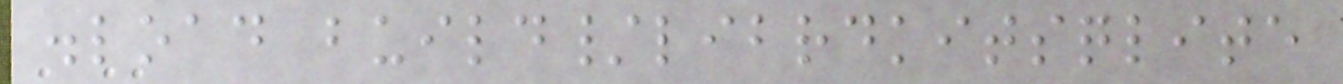.load build/librdkitsqlite
